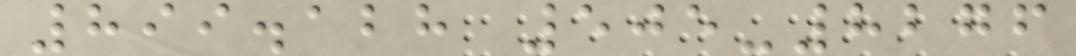899.128 505-8276
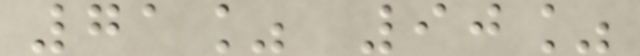71% 90%
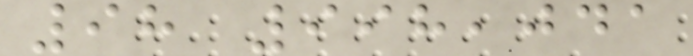98 998,041
